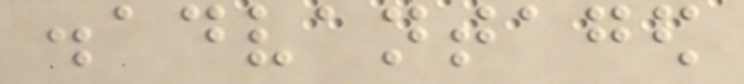disadvantaged
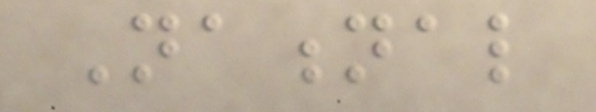National
